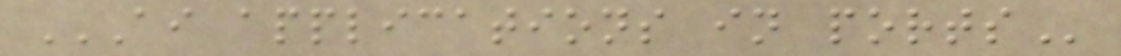AI APPLICATIONS IN PORTS
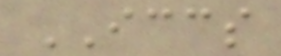ICCS
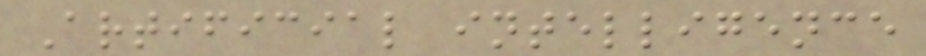Artificial intelligence
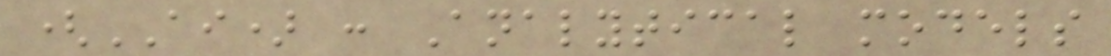(AI) : Analytical models
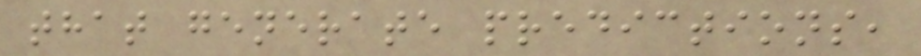that generate predictions,
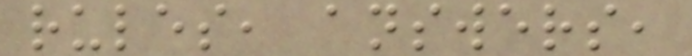rules, answers,
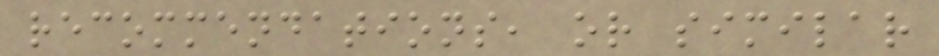recommendations, or similar
